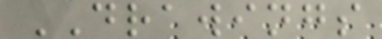DRAWINGS
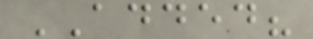ADDED?
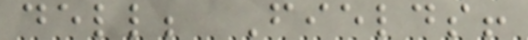dell; Fields!
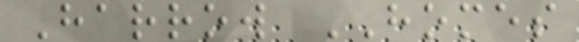Harrow HOMES
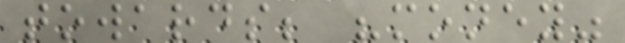towards; "money"
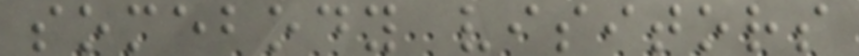somebody visitors
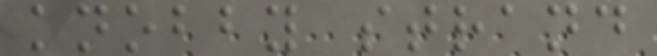knobby strand
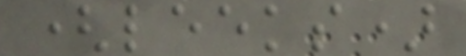(leeks)
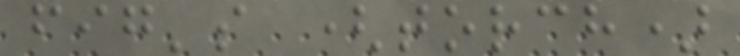fig's (torch)
